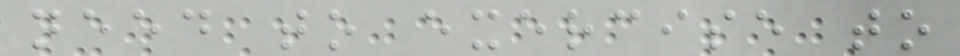need to exercise to
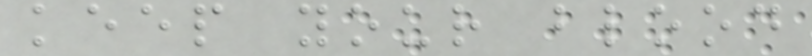keep your blood
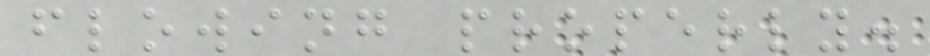flowing properly.
